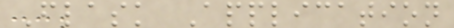Flask Application
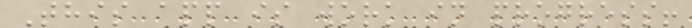This app is work in progress!
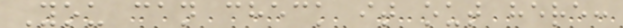You can check it out here:
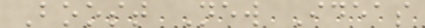Boost New Ideas
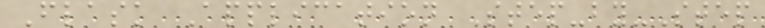Flask Application Step-by-Step
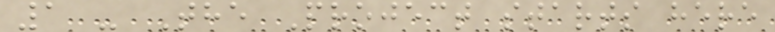1 - The Project starts here
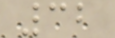32
